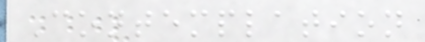Contemplation
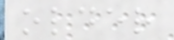older
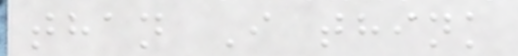than I think
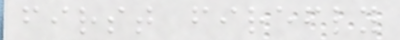first firefly
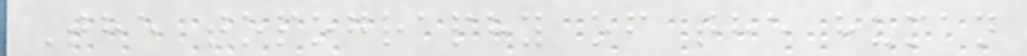The topography of the human
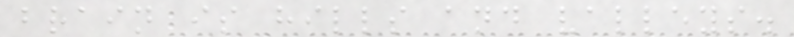brain is hills and valleys.
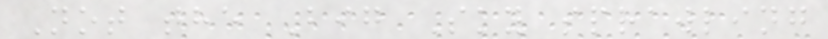Not the Big Sky sprawling
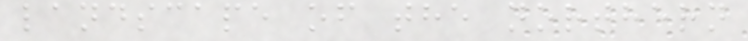landscape of the northern
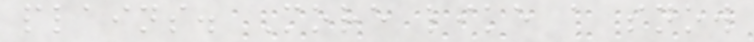plains. More like a snow
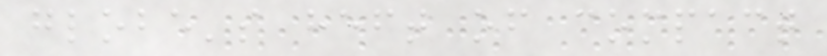globe's heft of compact
